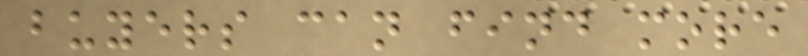buyers can find more
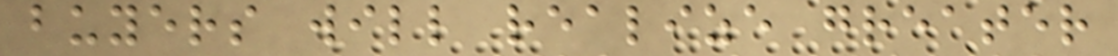buyers will realize greater
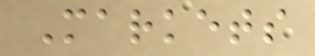Markets
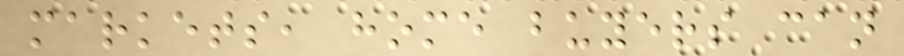markets, home buyers can
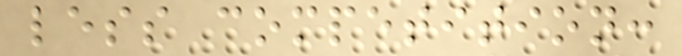less competition:
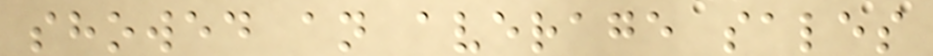showed an average sales
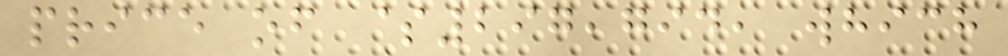price of $297,794, which
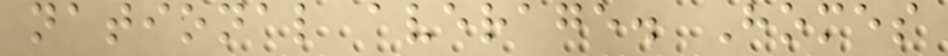national average. Homes
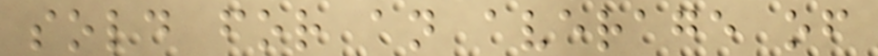sold for an average of
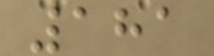181
